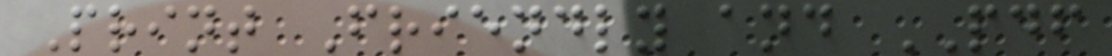Print Friendly and PDF
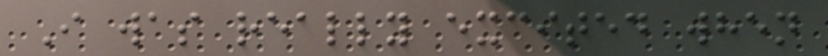I was really excited when
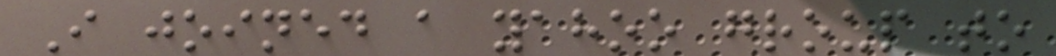I joined a yahoo group to
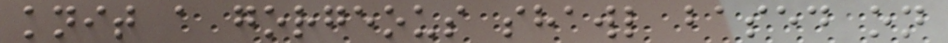knit a gorgeous shawl based on
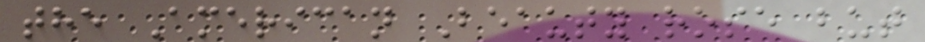the American Beauty rose but
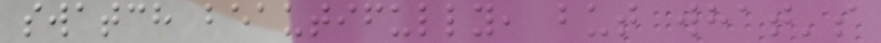swatch beautifully, but what's
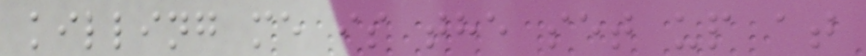killing me is the set up at
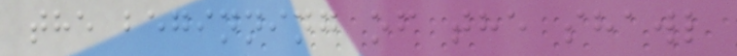the beginning of the shawl
